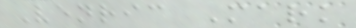Venric Mark
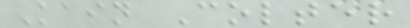Kain Colter
